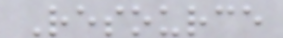Resource
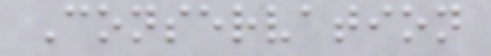Conservation
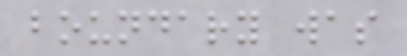boundary was
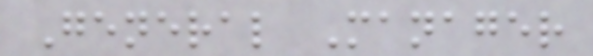General Manager
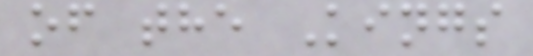of the Kings
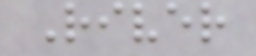River
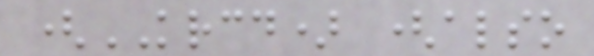(KRCD) (also
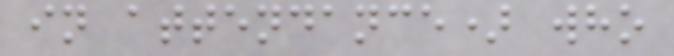in attendance) who
